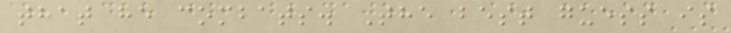that he combats. The best guess is
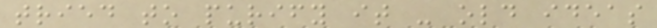tried to purify it - old ideas
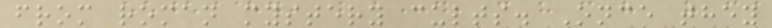from roman mystery cults. Once they
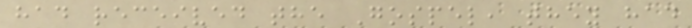had received the Gospel, they had
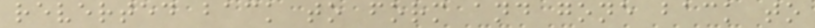reverted back to form and gone back to
